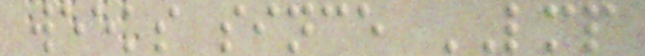weeks since LMP
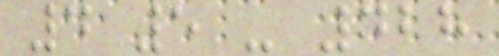4 5 - 428
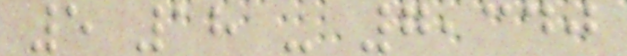5 18 - 7,340
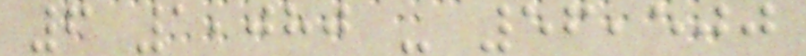6 1,080 - 56,500
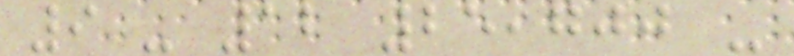9 - 12 25,700 -
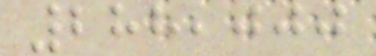288,000
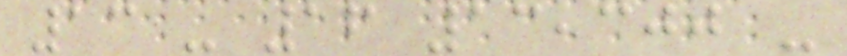13 - 16 13,300 -
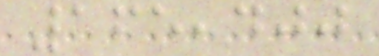165,400
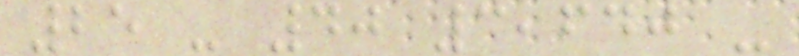25 - 40 3,640 -
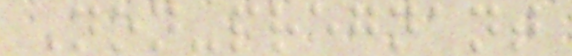Non-pregnant
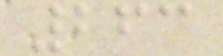263
